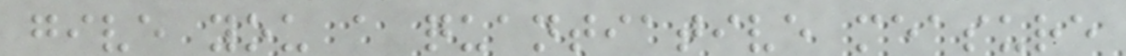give you a quantiative measure
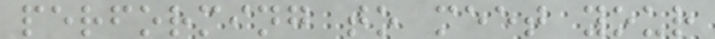performing to meet your
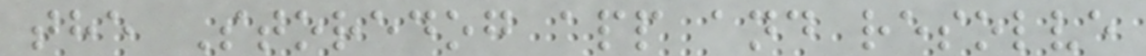the Storedog app and resolve
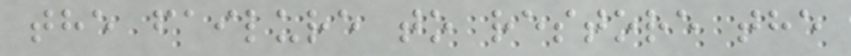the failure to restore the
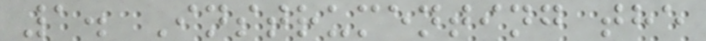1. Instrumenting the
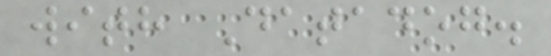with Datadog.
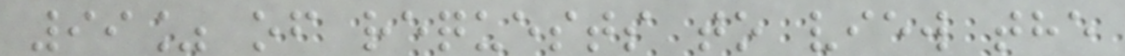99% of requests to view the
